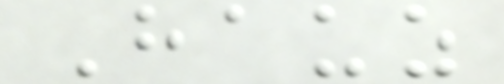Hauz
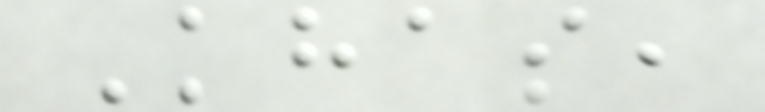Khas,
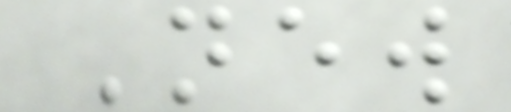New
